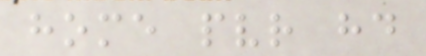home pvr hd
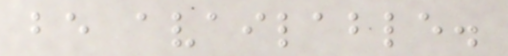be available.
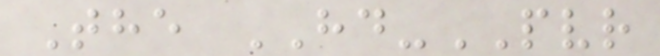The HD-PVR
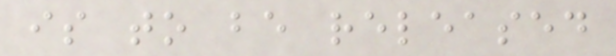is to be released
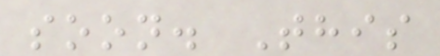soon. This
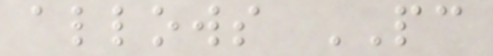allows PC
